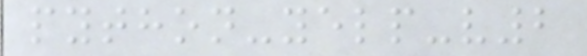python-yelp-v2
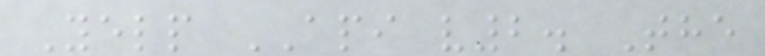Yelp API v2. The
